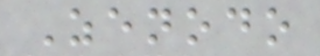Zenodo
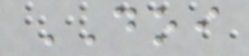DOI
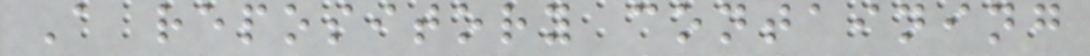A repository containing
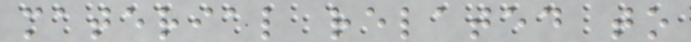material related to
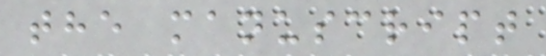the manuscript
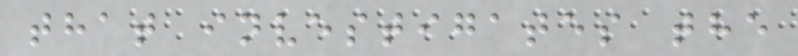that investigates the
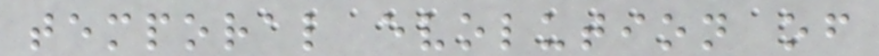temporal evolution of
